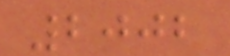2002
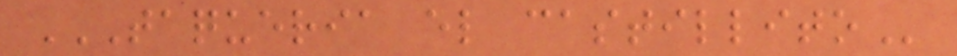TAQUERIA EL CASTILLITO
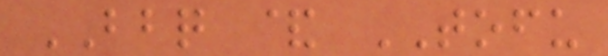BBQ & TOFU
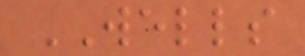WELLS
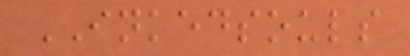INKEDSOULS
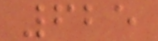625
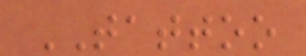TATTOO
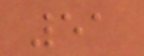51
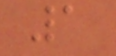1
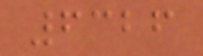6326
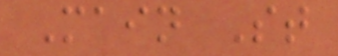Main St
